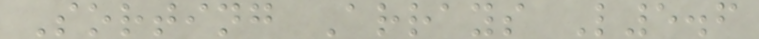Sorting Arrays L5.6
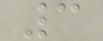3
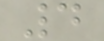4
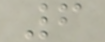6
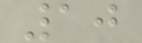10
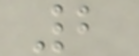2
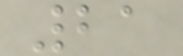21
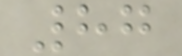87
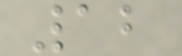12
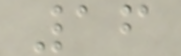16
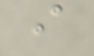i
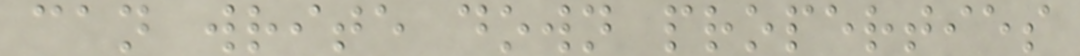can write down properties
